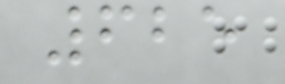625
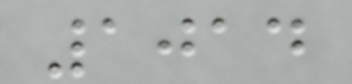1014
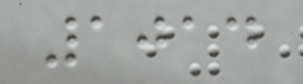1014
